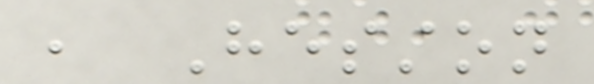, Hesston
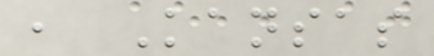, Kansas
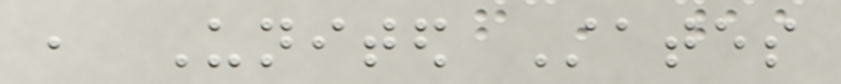, United States
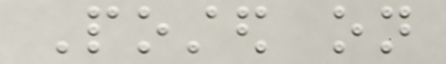Posted on
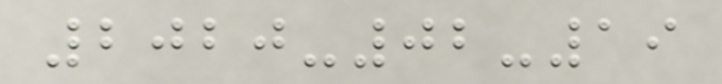2020-02-19
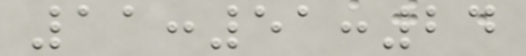11:51:24
